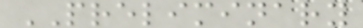PRELIMINARY
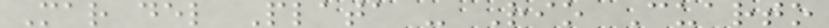Mar del Plata - Rio Cuarto
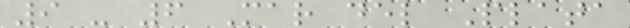9 - 6 Mar del Plata
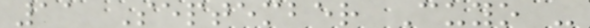11 September Cuyo -
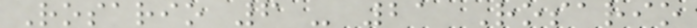Rosario 6 - 21 Rosario
